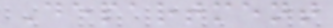Department
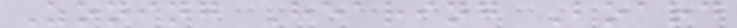Zoning Hearing Board
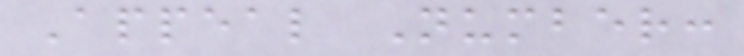Appeal Number:
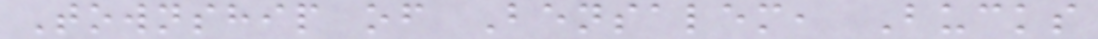Township of Bensalem, Bucks
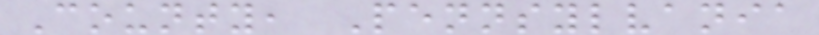County, Pennsylvania
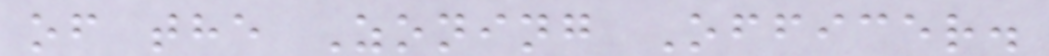of the Zoning Officer.
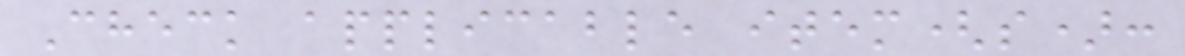Check applicable item(s):
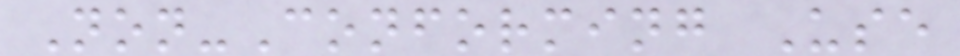Non-Conforming Use
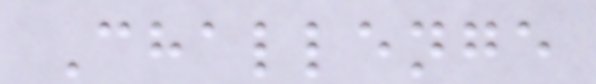Challenge
